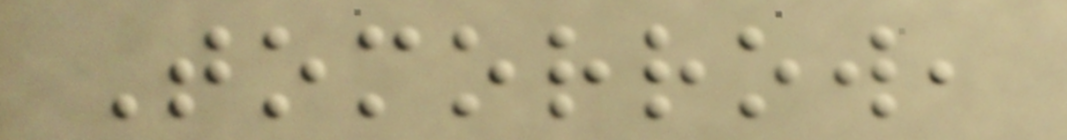Tomorrow,
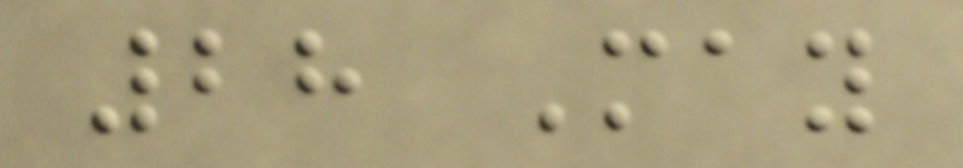28 May
